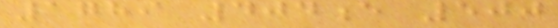1789 404e 500
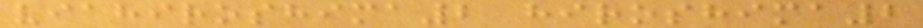viahiroshima2 hiroshima2
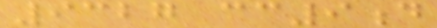9327 cc9d
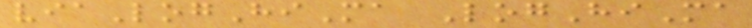viaLogHiMa LogHiMa
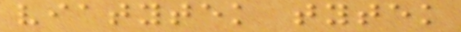viatytek tytek
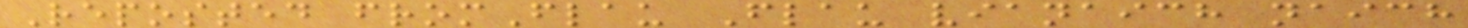Reposted fromFlau Flau vianaich naich
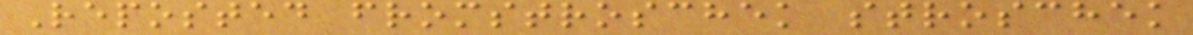Reposted fromstroschek stroschek
